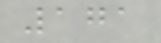171
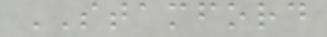STAMFORD
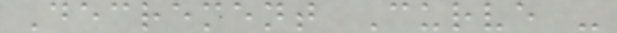Decrement Curve -
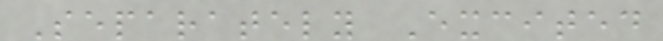Separately Excited
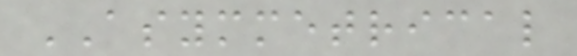ASYMMETRICAL
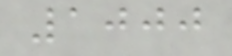1000
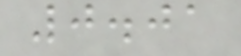0.01
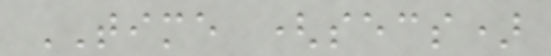TIME (secs)
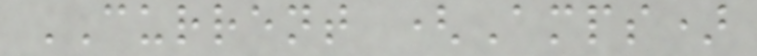CURRENT (Amps)
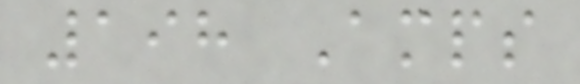198 Amps
